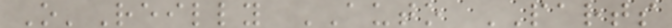O'Reilly AUTO PARTS
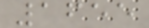1655
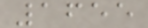1655
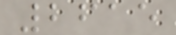2615
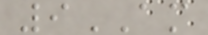9AM
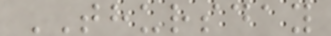THURSDAY
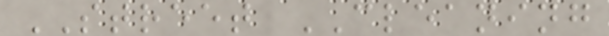STREET CLEANING
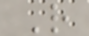R
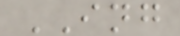ING
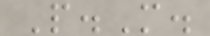P.M.
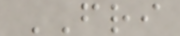FRI
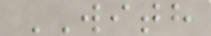WITH
